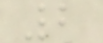2
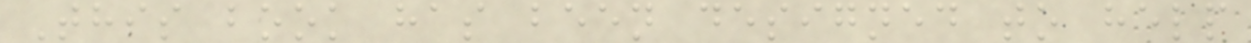This book has been designed to help
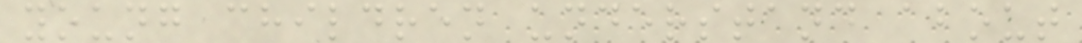young children understand about
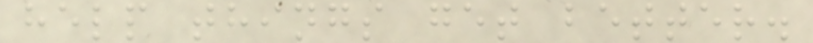help things get better.
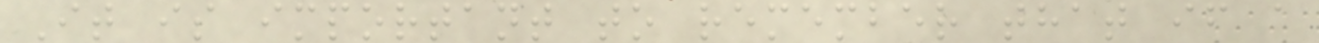It is important to remember that if a
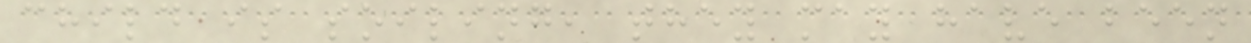child is soiling, they may have been
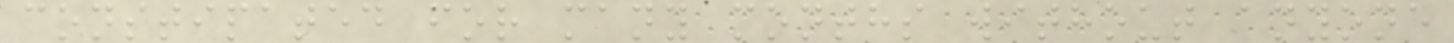constipated for many months without anyone
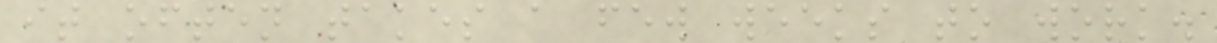it often takes a few weeks to work.
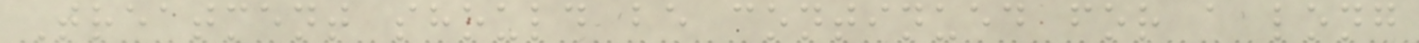Treatment should be continued for a long
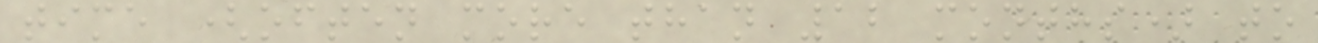time (often more than 12 months) to
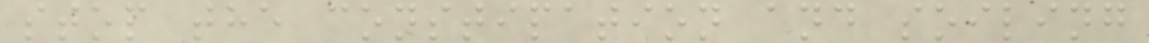stop the constipation and soiling
